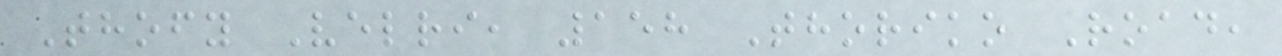Thofy Velri, 158 Thoriko Road,
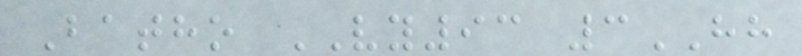Batho VY93 3HH
